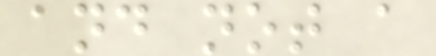and not a
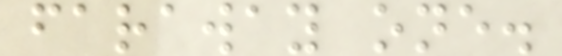faraway one.
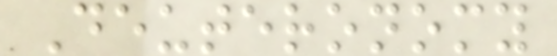Deuteronomy
